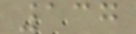137
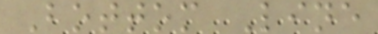Bottom Line
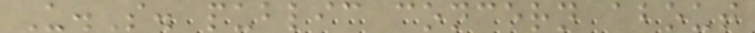U.S. public concern about
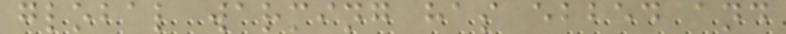global warming has ebbed and
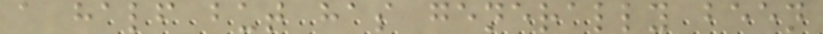a half but has generally been
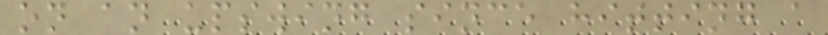on an upswing since hitting a
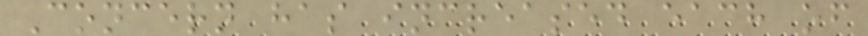Concern has increased each of
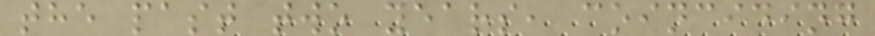the past two years, coinciding
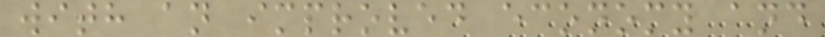with an improved economy and
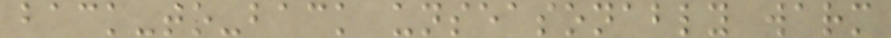back-to-back unseasonably warm
